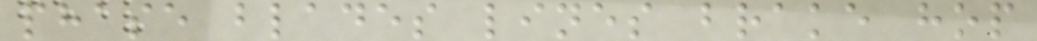phase blades lines brake hop
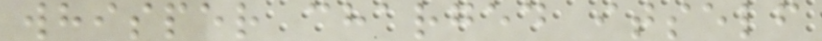whisper charged itself
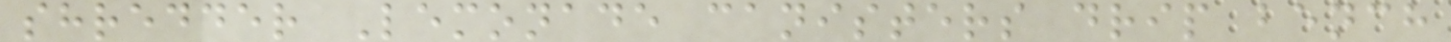shredder Lemonade canisters drip bench
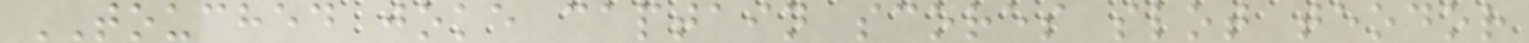TOUCHED joke captain scores slot teodor
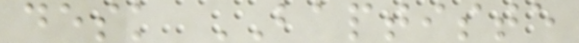desk BAPTISTE
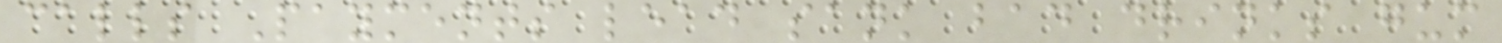calls Payments lead sank bad drinks gum
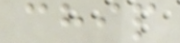chip
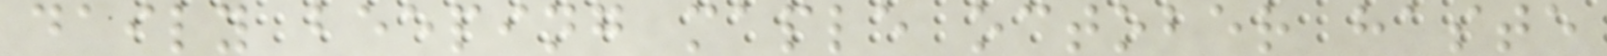daily beeping maple october haste
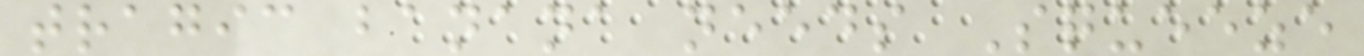tragic banana needs Squeeze
